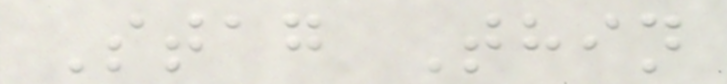Stag Thin
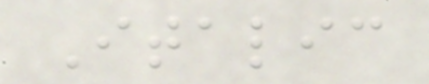Italic
